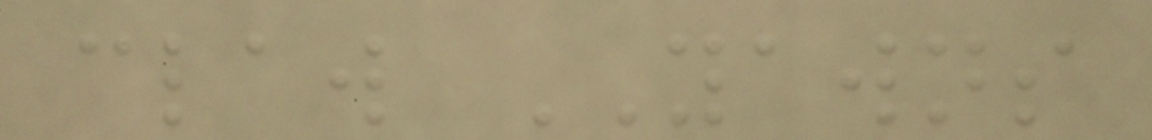claw YAWNS
